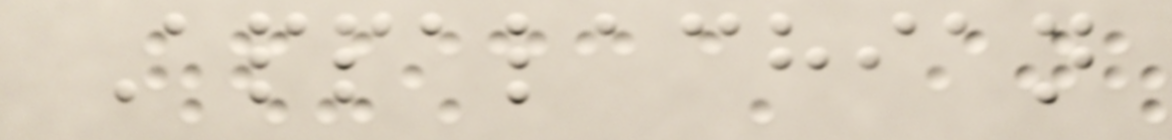Appalachian
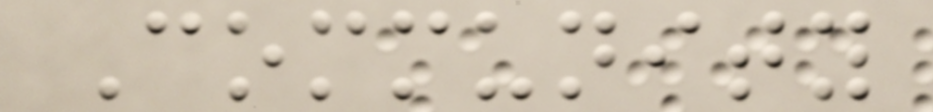Community
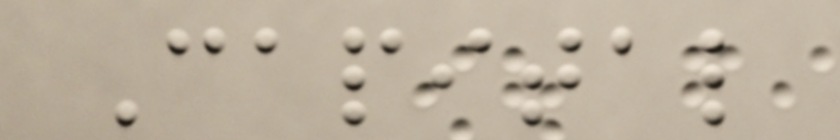Capital
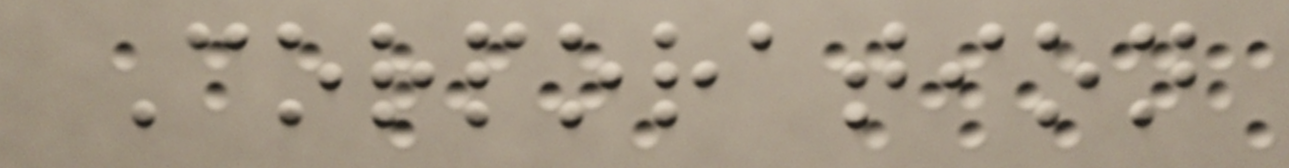Corporation
